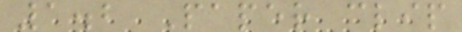1.2 Paper clip
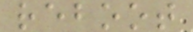reboot
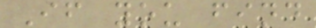If you find
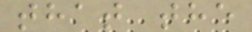that the
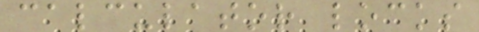calculator locks
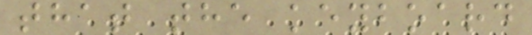that the keyboard
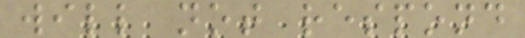will not respond
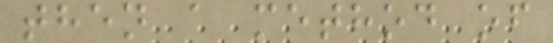then a method of
